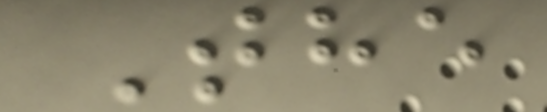The
